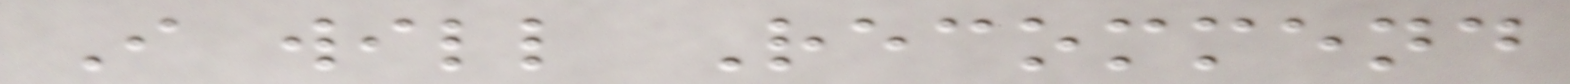I will Recommend
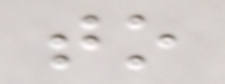to
